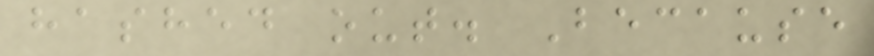hashed out. Because
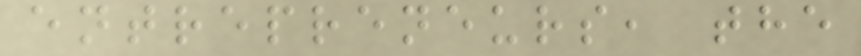entrepreneurs, the
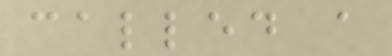called a
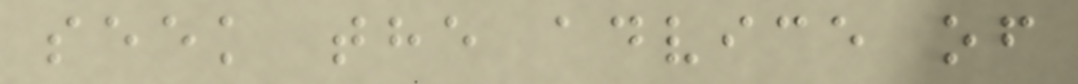seek the advice of
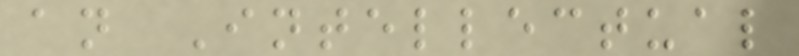an Intellectual
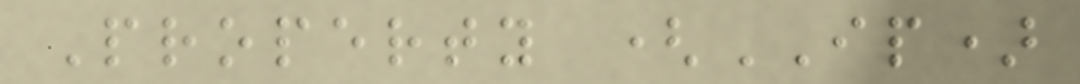Property (IP)
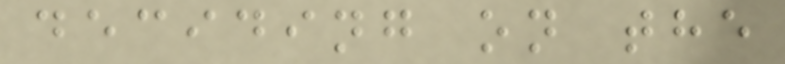deciding on the
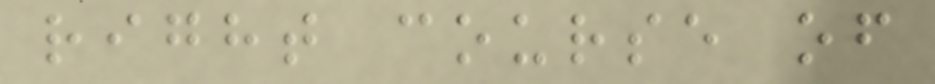right course of
